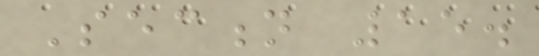Section 15.
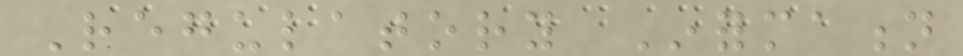Regulatory Information
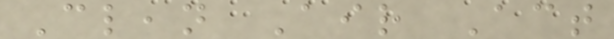Clean Air Act
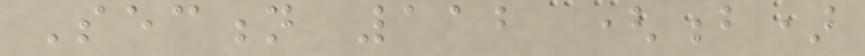Section 112 (b)
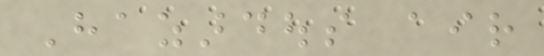Hazardous air
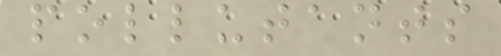pollutants
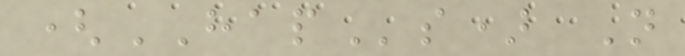(HAPs) Not
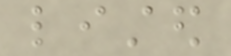listed
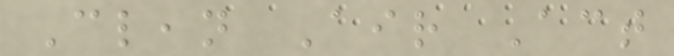Clean Air Act
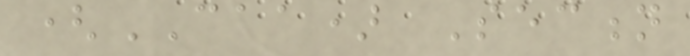(CAA) Section
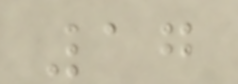17
